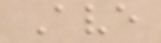Ave
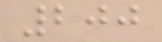200
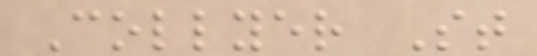Collyer St
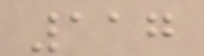117
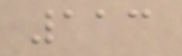113
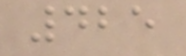425
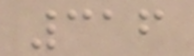316
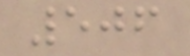506
